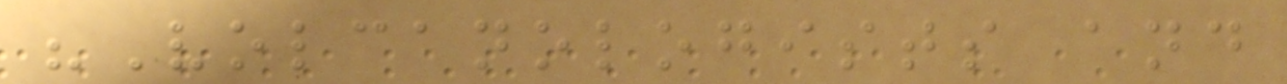"Volcanologists and
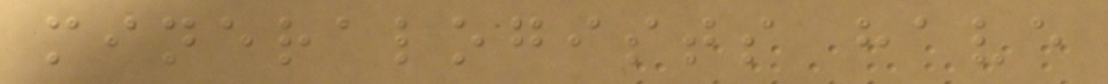mineralogists have
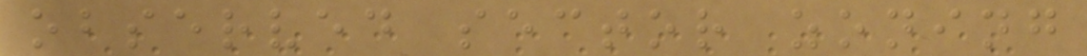observed sector zoning
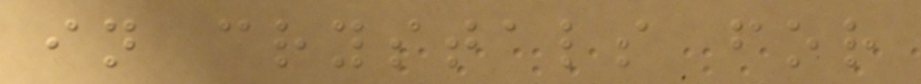in crystals for
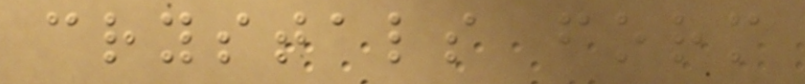crystals form
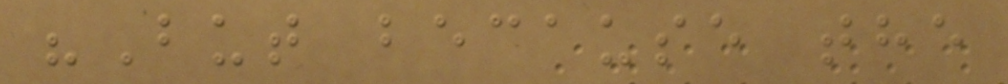"But because the
